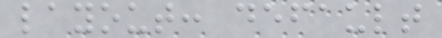layout: default
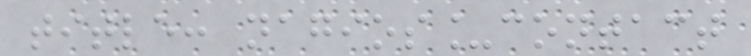title: nagios_contact
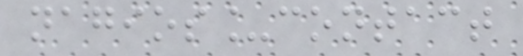nagios_contact
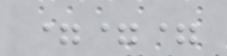===
